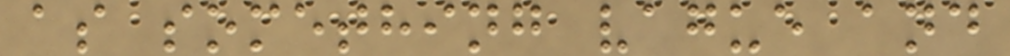as something vague and
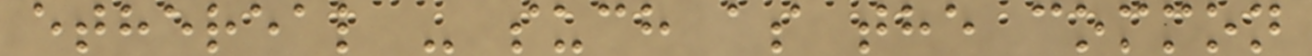ethereal - such as the common
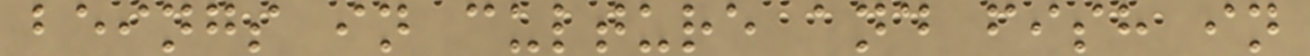beings in culture and fish in
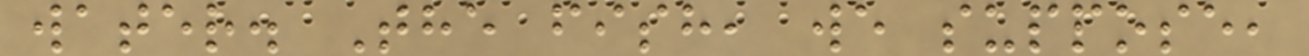water. The fish, we suppose,
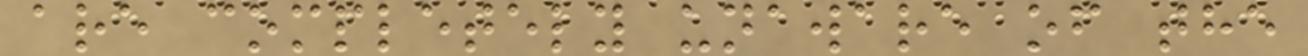are completely unaware of the
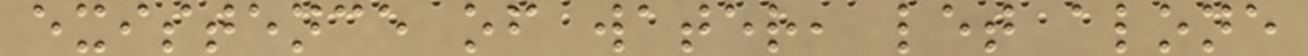existence of water, let alone
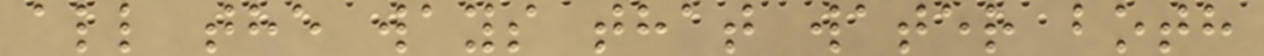all the ways that water both
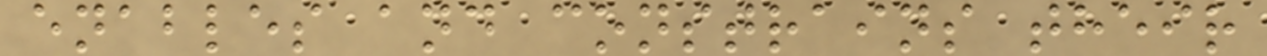enables and constrains their
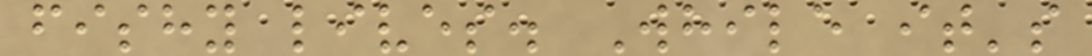fishy lives. While it's
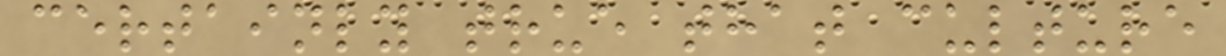certainly true that culture
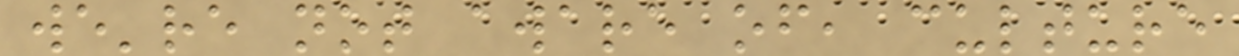we're not aware of, culture
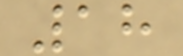18
